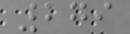279
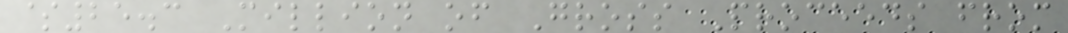$25.3 Million of Gross Proceeds from
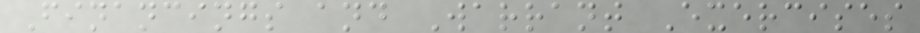Financings and Warrant Exercises
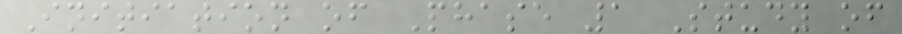Initiation of Phase 1 Study of
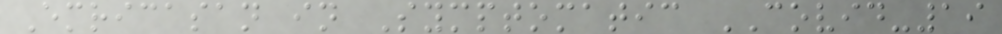Emricasan in Symptomatic COVID-19
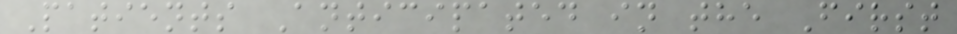Patients Anticipated in the First
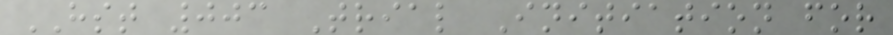HST 003 Trial Initiation for
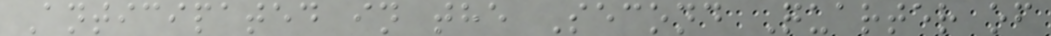Anticipated in the Second Quarter of
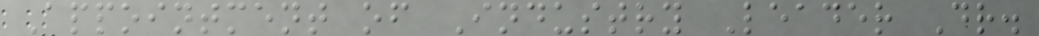Appointment of Industry Leader Dr.
